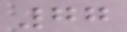77
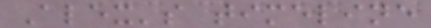Alex's timeline
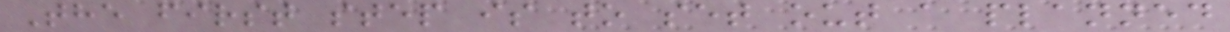The first step is to set out a planned
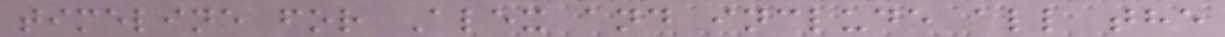timeline for Alex and include all the
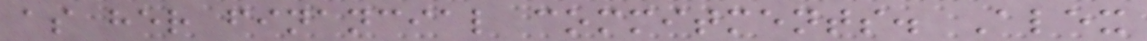as her financial commitments. Alex
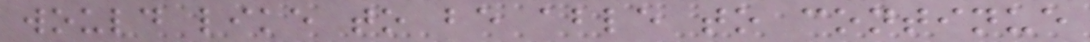would like to be able to continue
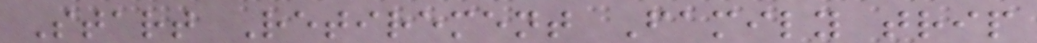Start Retirement Family trip
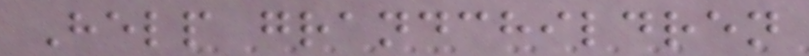Help grandchildren
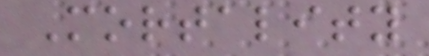Mortality
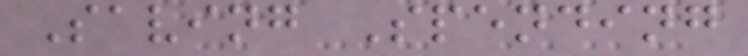Saving Spending
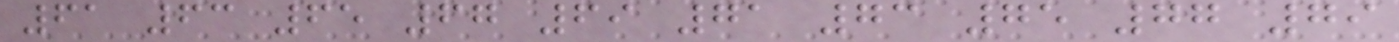61 63 65 67 69 71 73 75 77 79
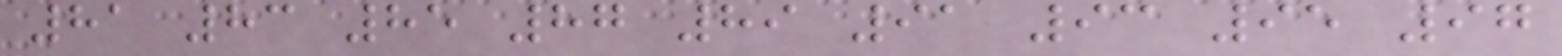81 83 85 87 89 91 93 95 97
